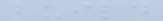build
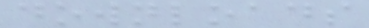downloads
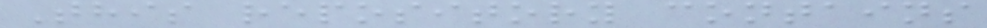This repository contains
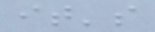it's
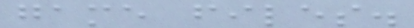game files.
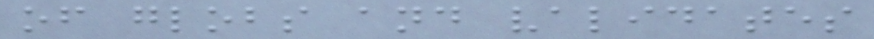of globs and validates
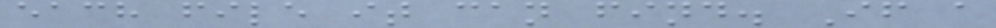each file it can find. If a
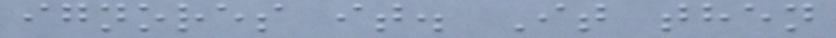ignores it. It then
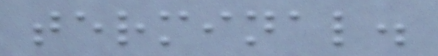terminal.
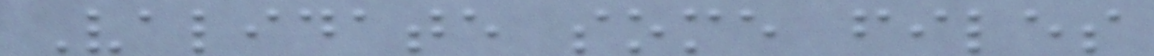Validate some files
